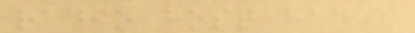radio host had a
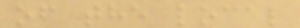of the local
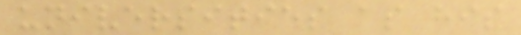universities as his
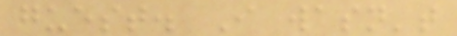guest. I wasn't
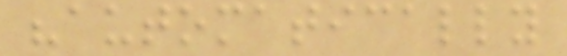"automatically
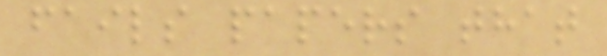fails papers that
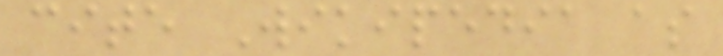cite Wikipedia as
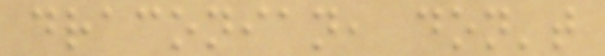draconian, don't
